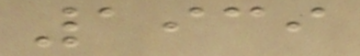1939
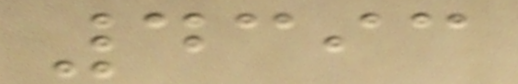4393
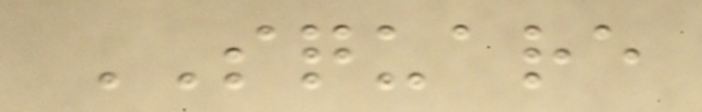SQUARE
